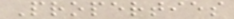Properties
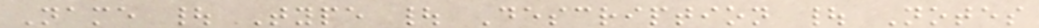Name | Type | Description | Notes
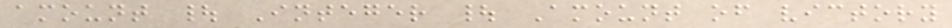amount | Integer | Amount of victory
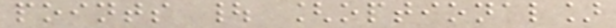points | [optional]
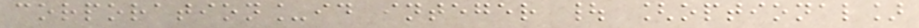corporation_id integer | [optional]
